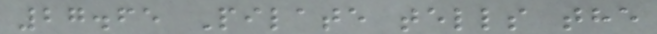27.65 Pilate tells the
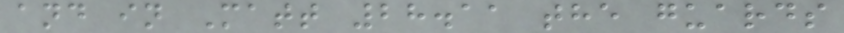and in Matt 28.11 the guards
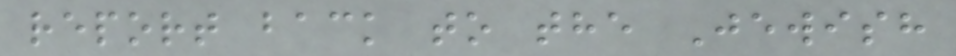report back to the Jewish
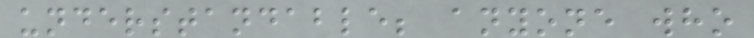understandable; anyone who
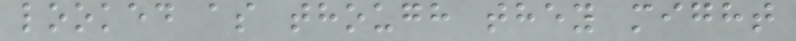looked as though they might
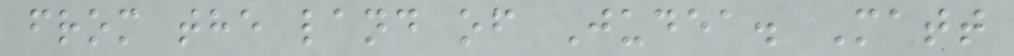from the land of Judea. Matt
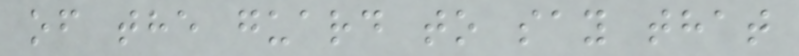of the guard to say that
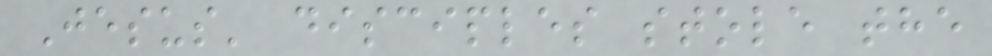Jesus' disciples stole the
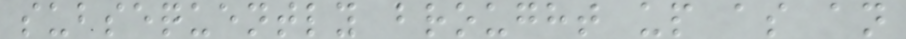subsequently brought up as an
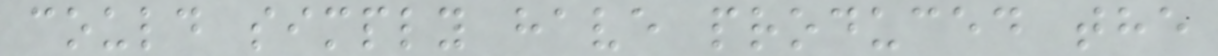could simply have produced the
